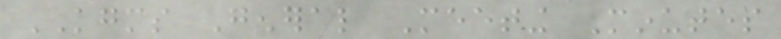KGMS General Meeting Minutes
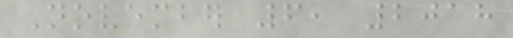November 6, 2018
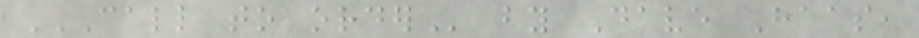CALL TO ORDER by Dave Haas,
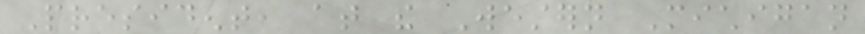President, at the Western Michigan
